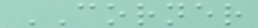CORNER
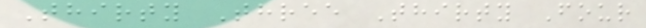Thirty Three Thirty Four
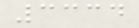3334
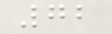72
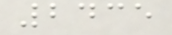2435
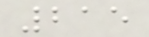215
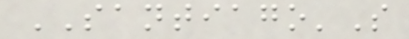SANTIAGO'S
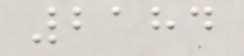2184
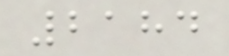2184
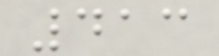413
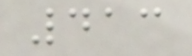413
